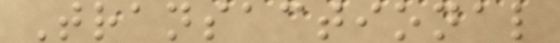Transactional
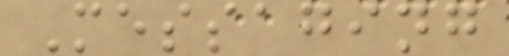Messaging
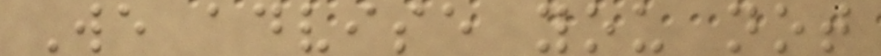We advise you not
